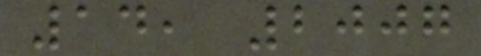14, 2007
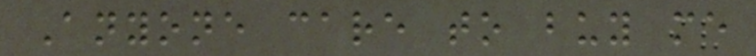Anyone care to buy me
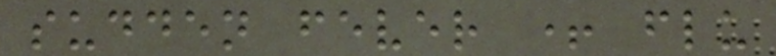sudden fever + flu
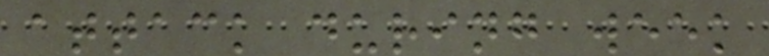attack during week
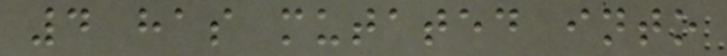4 has mutated into
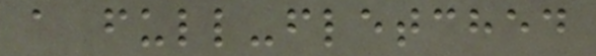a full-fletched
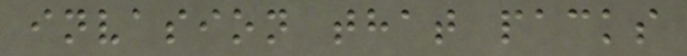invasion that packs
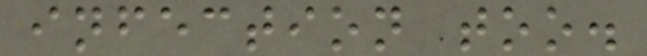infection too.
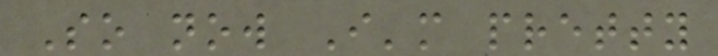So now I'm pretty
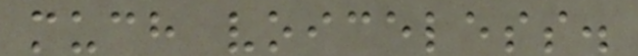much voiceless.
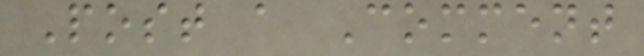Post a Comment
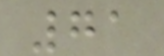71
